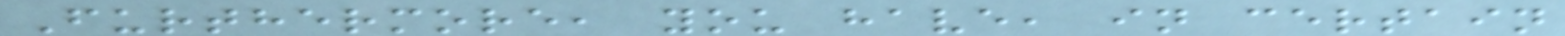Furthermore, you have, in certain
